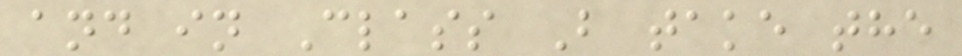and in Class B take the
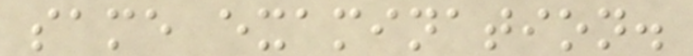same examination.
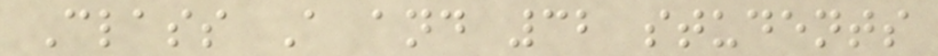Class A and 32 students
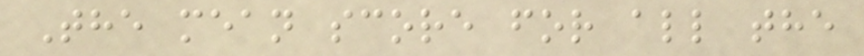The mean score for all the
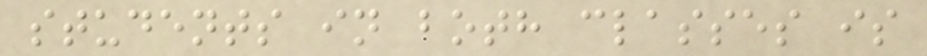students in both classes is
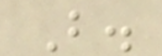B.
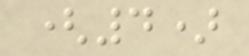(4)
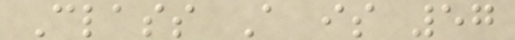Class A is 57
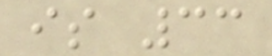is 33
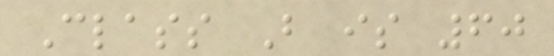Class B is 60
